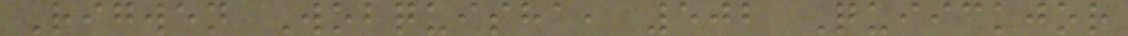Rigwen Wobquisha, 502 Quiickjor
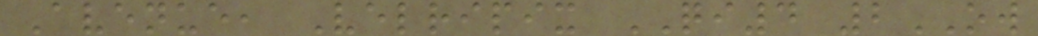Avenue, Velripix QI4 2OW
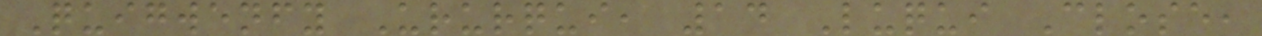Quigwenfy Ururqui, 14 Luqui Close,
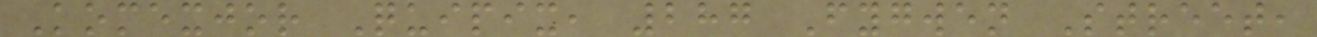Komexjor Quipix, 287 Fygwen Street,
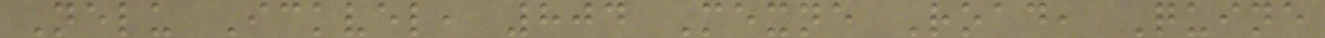Nelu Ickvel, 804 Mexne Road, Quine
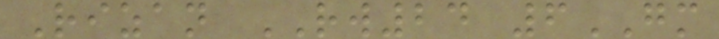Rizan RW24 6GM
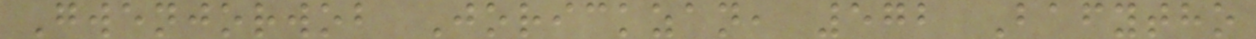Gwenjorwob Jorickzan, 572 Bafytho
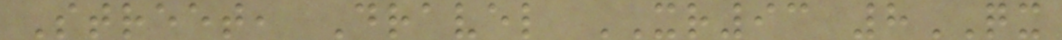Street, Dravel XR93 8QX
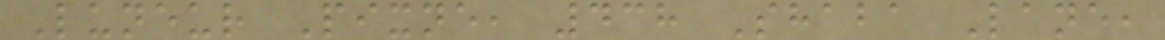Luneur Pixne, 438 Shaba Lane,
